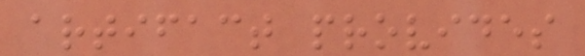artifact provides
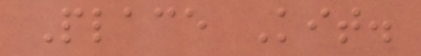Place Kit.
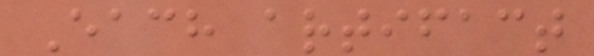Each artifact
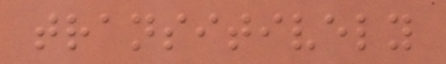transitively
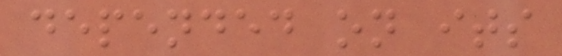depended on its
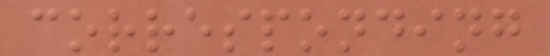corresponding
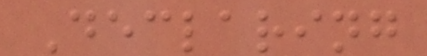Declaring
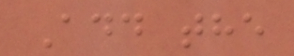Add the
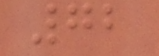72
